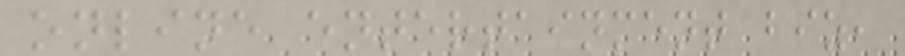online entertainment biz,
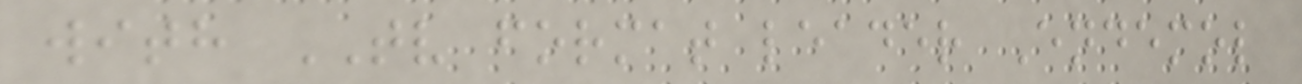with TV format leader Endemol
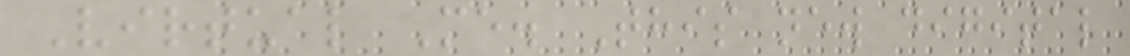Virtual Me. This new digital
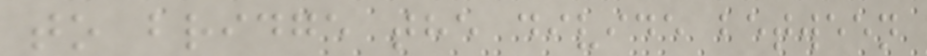to bridge the divide between
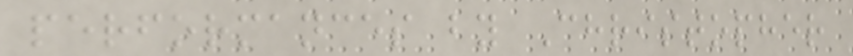performances by Christopher
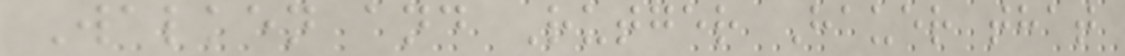Walken and Rutger Hauer that
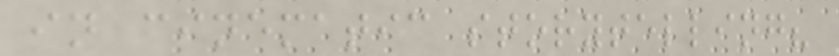in cinematic storytelling?
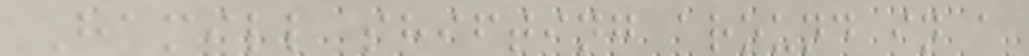Hamill shifting around in a
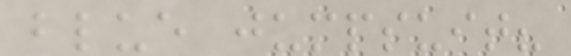blue jumpsuit?
